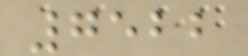7522
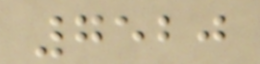7520
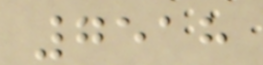7518
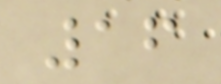16
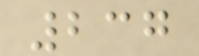237
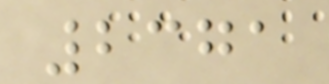2371
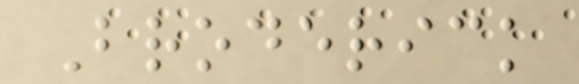Broderick
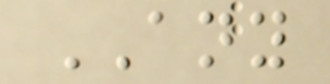ANY
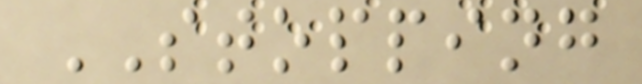STOPPING
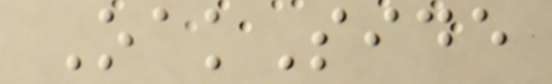OakSide
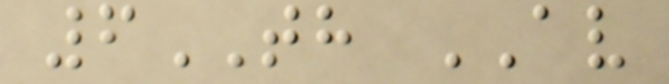6TH AV
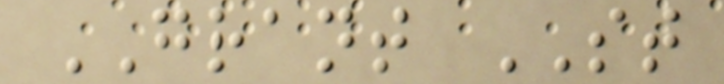GRANT ST
